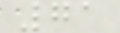71
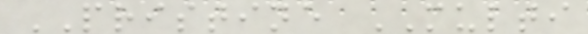PRISTINE MULTI
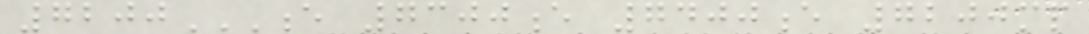7200E 7300E 7400E 7200MP
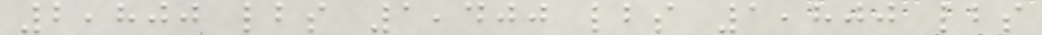2,800 lbs 1,400 lbs 1,800 lbs
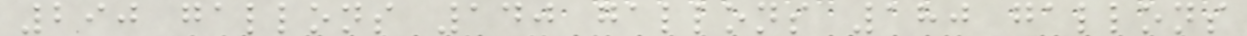290 gallons 140 gallons 180 gallons
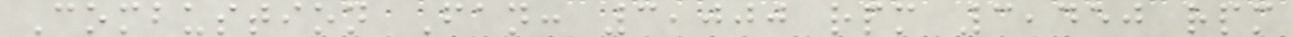Combustion Fan: 3,000 rpm 3,450 rpm
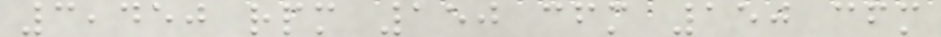3,450 rpm 150 cfm 150 cfm
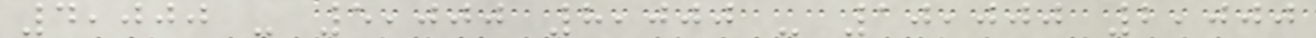4,000 - 5,000 8,000 - 10,000 2,000
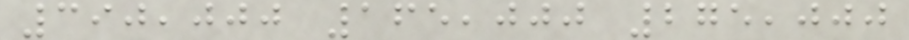390,000 165,000 275,000
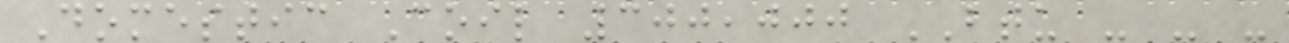Domestic Coil 300,000 BTU - - -
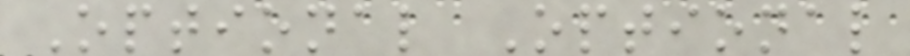Optional Optional
